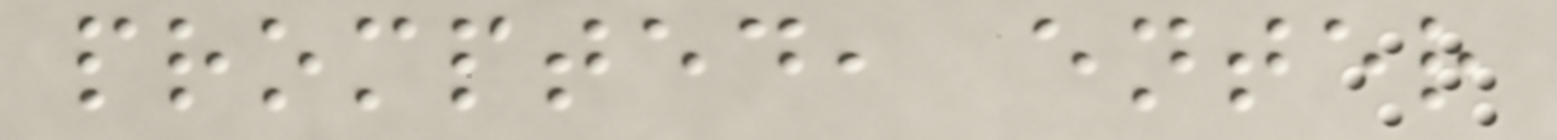prompted, enter
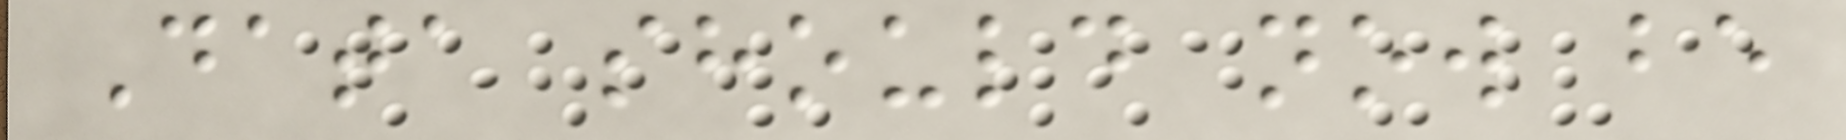Data should now be
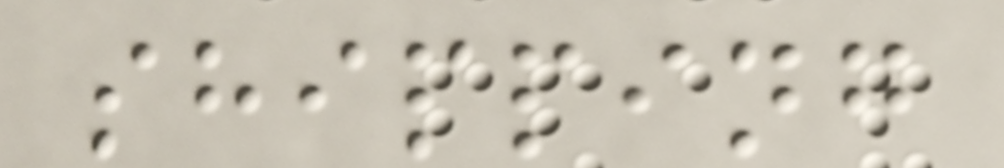shipping
